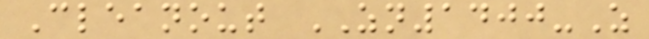Cleanout ZN1400-Z
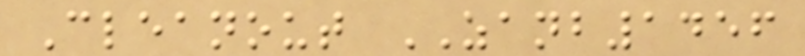Cleanout ZANB1456
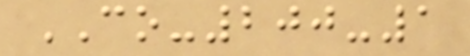CO-200-1
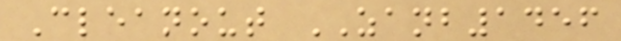Cleanout ZANB1456
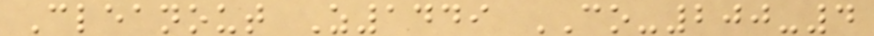Cleanout Z1449 CO-200-4
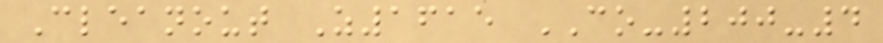Cleanout Z1615 CO-200-4
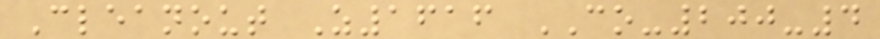Cleanout Z1616 CO-200-4
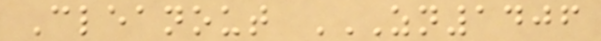Cleanout ZN1406
